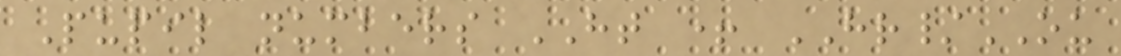Pupil numbers HT + HR/OU
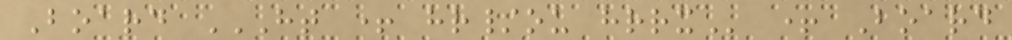Board HT + HR/OU HRRX + Board
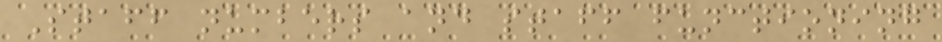Staff numbers and staff functioning
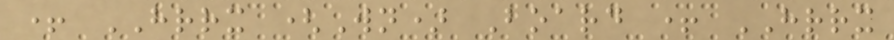+ HRRX (Wn) Board + HRRX
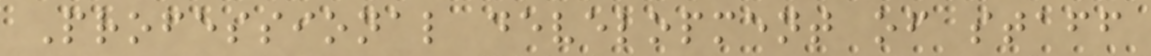Professional development of staff
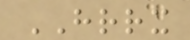HRRX
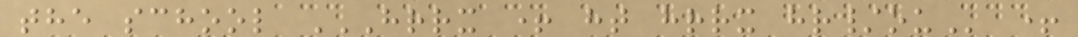the school HRRX + HT HRRX HR/OU +
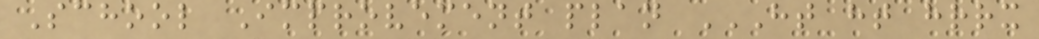School Improvement plan HT HT HRRX
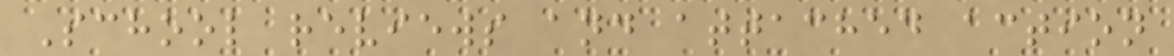School reviews and attached action
